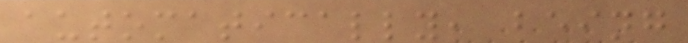automatically, being
